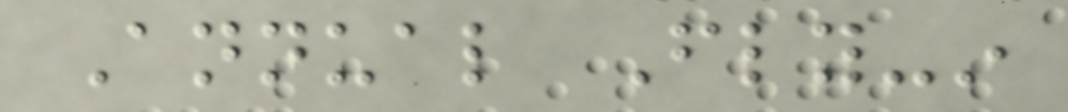Annual Fly-in
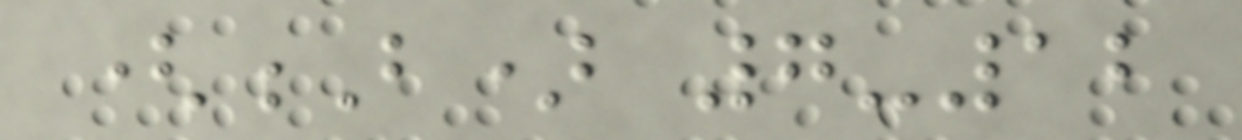(B) 7-12
